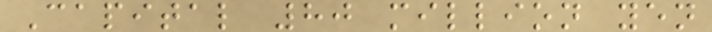Capital 80 million yen
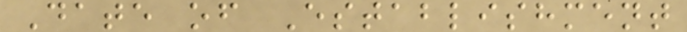Date of Establishment
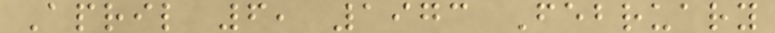April 6, 1973 February
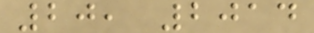20, 2014
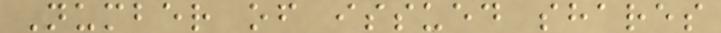Number of issued shares
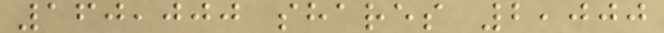160,000 shares 2,000
